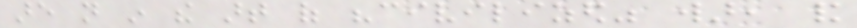are not in the art of "civilized" war, and
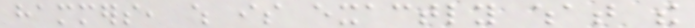hammers, which is exactly what the
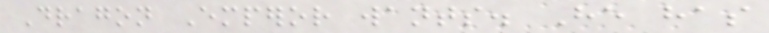Dragon Emperor wants. He has
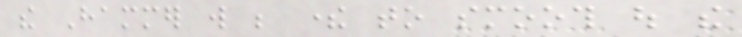the Hammer will be there to smooth out the
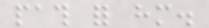path for him.
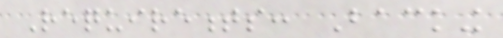Requirements: Backing
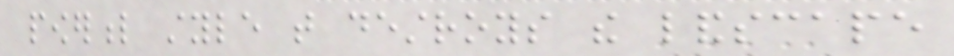powerful style that destroys the landscape
